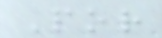Por
